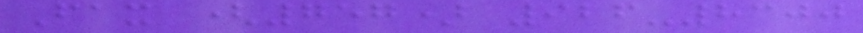Fax (757) 926-8300
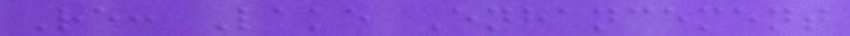Re: Lake Enhancement
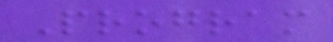Program
